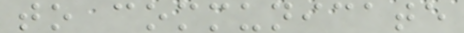to communicate
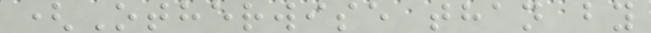(Otherwise than by
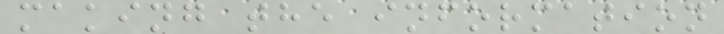making the information
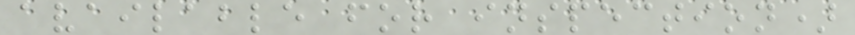available for inspection)
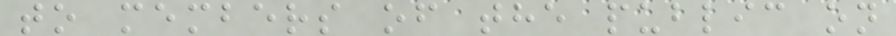to members of the public on
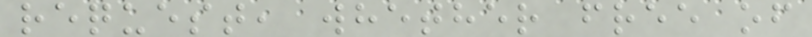request, whether free of
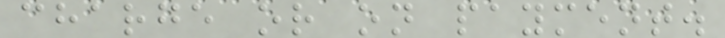charge or on payment.
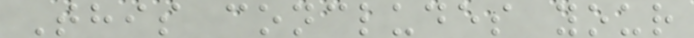This concludes your
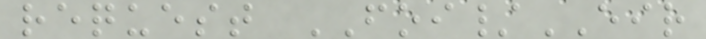request FOI/EIR
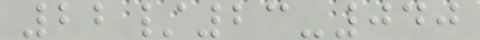22/23-040
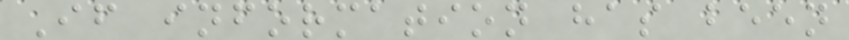If information has been
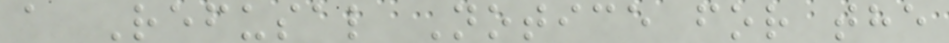a Refusal Notice for the
